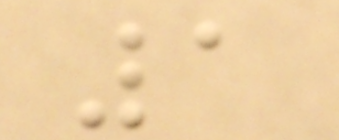1
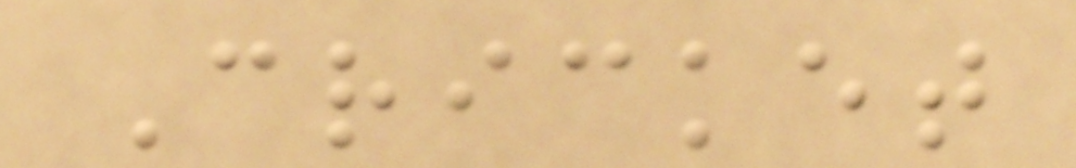Cricket
